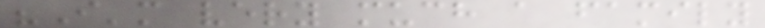"I'm very much a family
